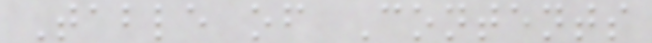Table of Contents
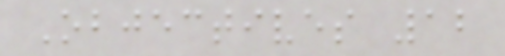Objectives 12
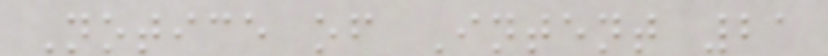Notice of Intent 21
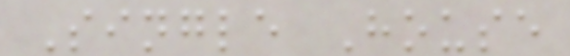Single House
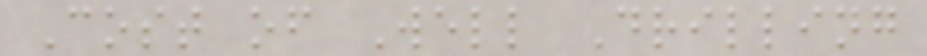Cost of Well Drilling
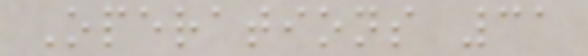Operations 31
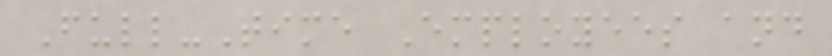Full-Time Employees and
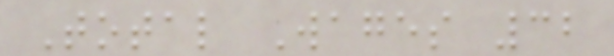Total Wages 32
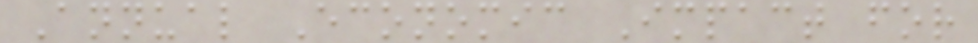Annual Economic Impact for
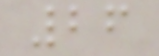26
